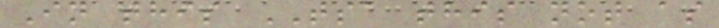In this TSA this not as
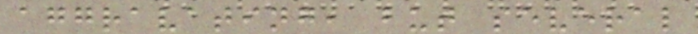aggravating, but several
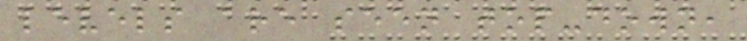levels are seen top-down,
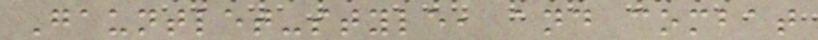Gauntlet-style, and combat
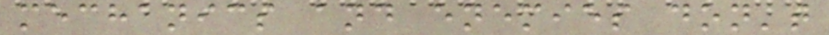mechanics and enemies don't
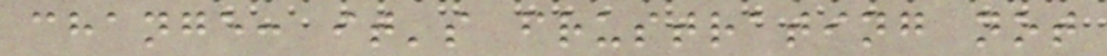change: it's frustrating not
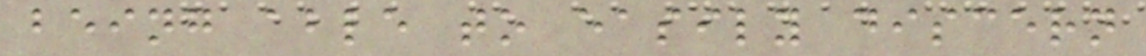being able to easily discern
